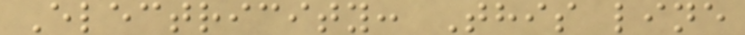Electricity: This line
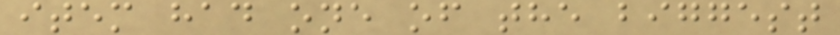item had one of the biggest
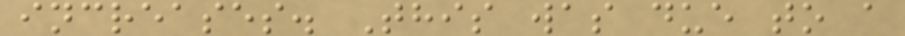increases. This was due to a
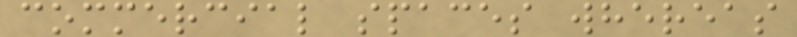commercial spaces whereas
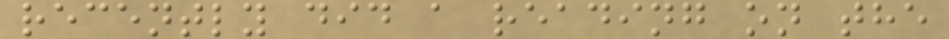recently did a reading on the
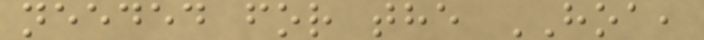needed for the HOA,
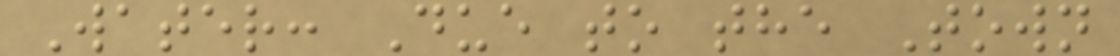Water: Due to the Town
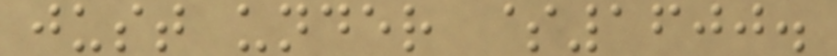just under $1600.
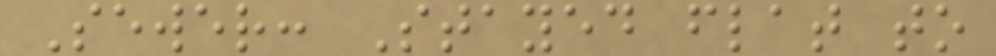Sewer: Stayed flat to
